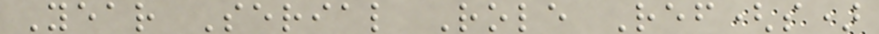Year Serial Role Ref(s)
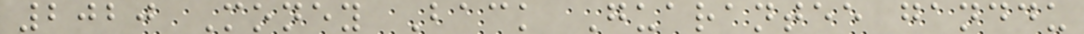2020 Money Back Guarantee ganddu
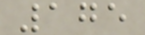175
